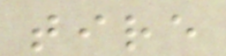tire
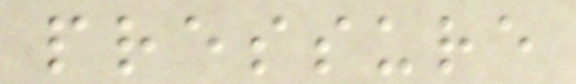pressure
